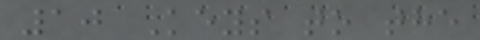10 Keys to the
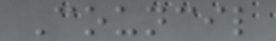Council
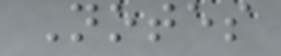Notes
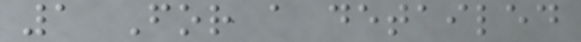1 For a detailed
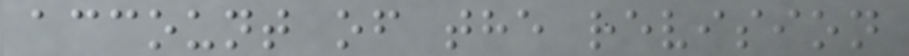account of the revision
